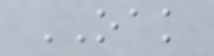OAK
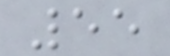55
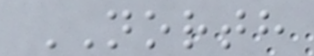NORTH
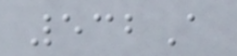532A
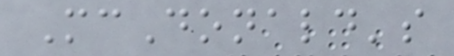McDonald's
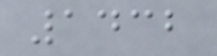1432
